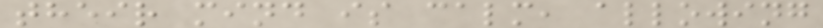their mind is calm, allowing
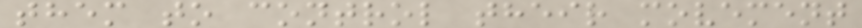them to control their movement
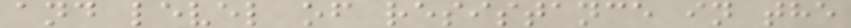and level of resistance in the
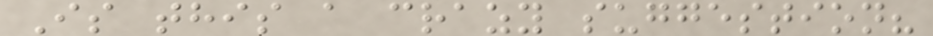Is this a crazy suggestion?
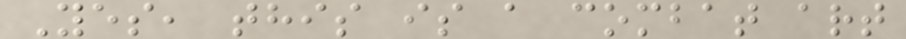Yes, this is a combat art
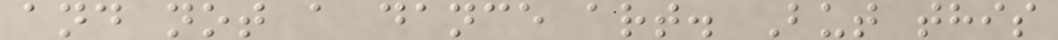and not a dance art. But this
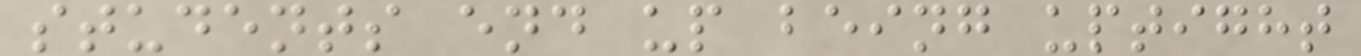students end up being uptight
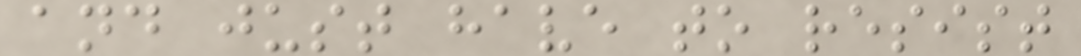and just have to resist
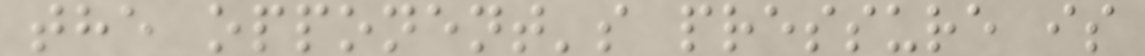the opponent's pressure is
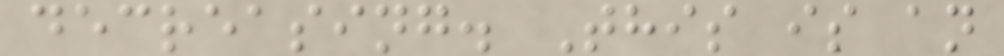decreasing. This is an
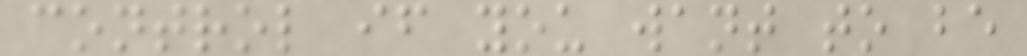control if you want to be
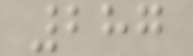287
